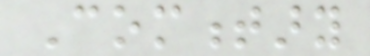Commentary
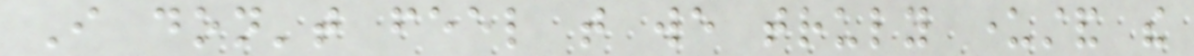I don't feel that we truly understand the
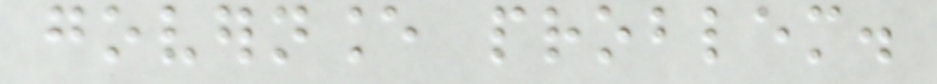governance problem.
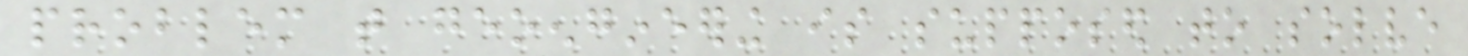problem that geoengineering is supposed to solve
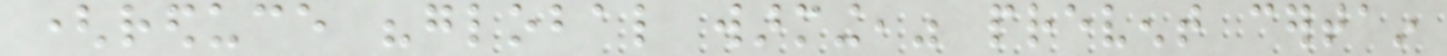(reduce "global warming," prevent certain
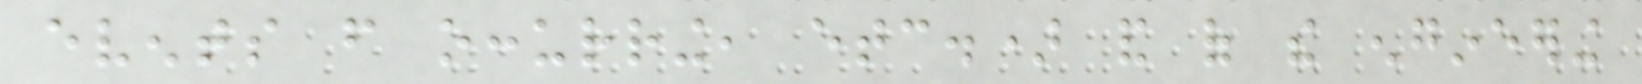events from occurring, etc.) and of the engineering
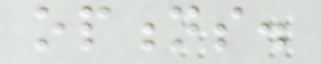options.
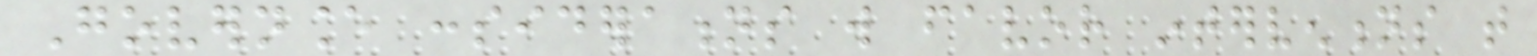Governance considerations will favor interventions that
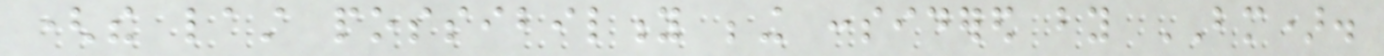(the last possibility being considered by BM).
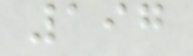197
